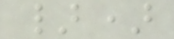})
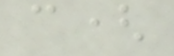c(
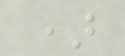)
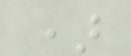)
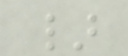}
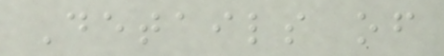Details of
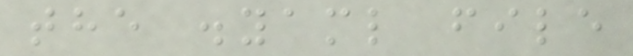the .yaml file
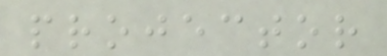projector
